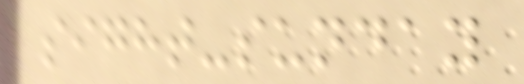sight-sunday
